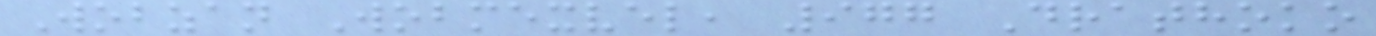Wobzan Wobmexvel, 977 Drathoko
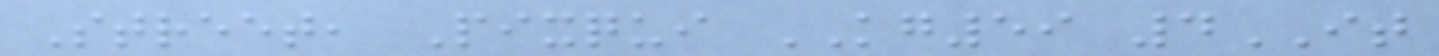Street, Pixqui KG59 4IT
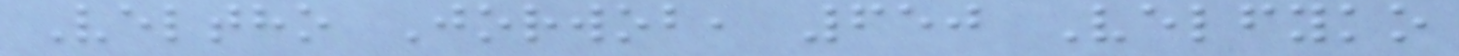Veltho Jorwob, 650 Velfyko
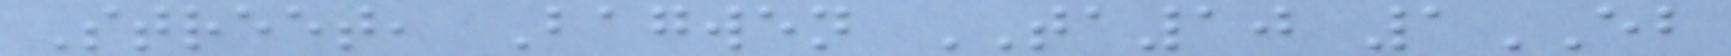Street, Bagwen TA10 1EB
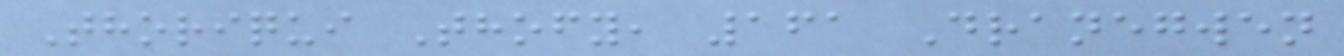Thoriqui Thofy, 161 Dranegwen
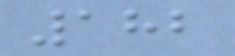182
